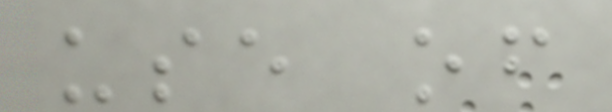use of
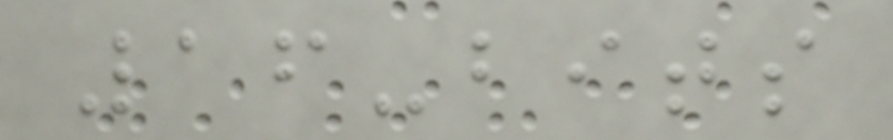16-bits
